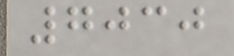7030
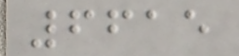6615
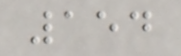154
